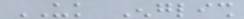UK English
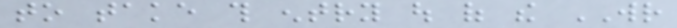to take this entry out of the WR
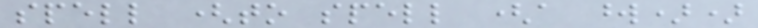spell (to spell (a word))
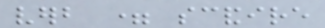verb = scandire
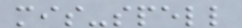mis-spell
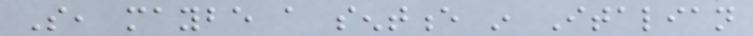So, maybe a sentence in Italian
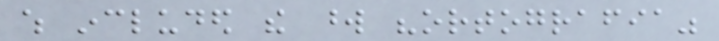which included the word "ortografia"
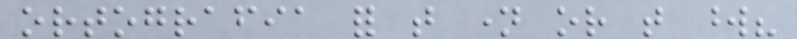ortografia for that name or that word?
